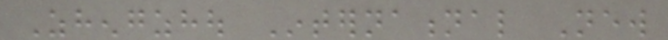Zhengzhou International New
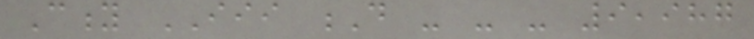City III D - - - 9,987
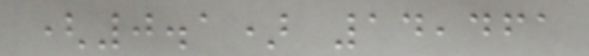(0.1) 14,461
